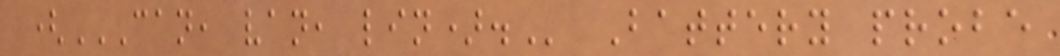(CAN, VAN, LIN). Battery probe
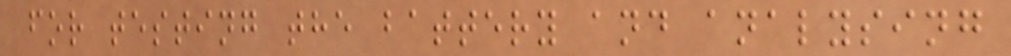for testing the battery and analysing
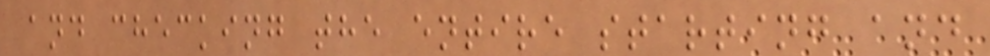and checking the entire starting and
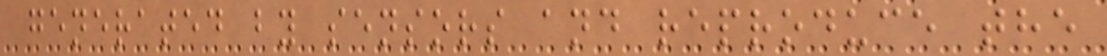generated by sensors and reproduce the
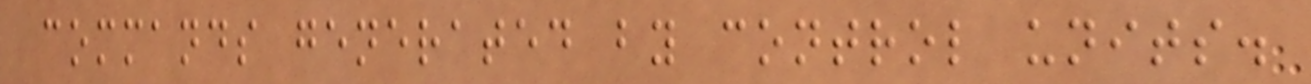commands generated by control units.
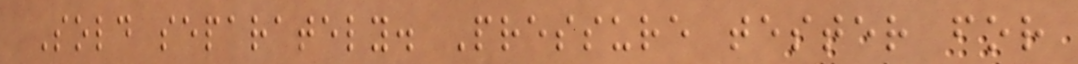Sold separately. Pressure tester for
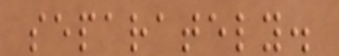separately.
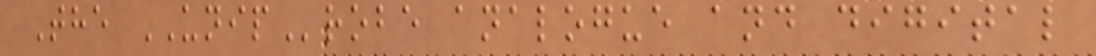The UNIProbe analogue and digital
